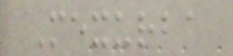Mexurba
